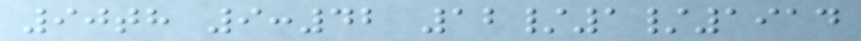90th 9:42 12/1/1914
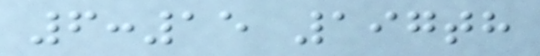6:15 197th
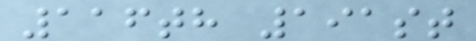116th 191st
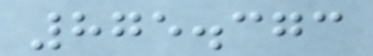875.373
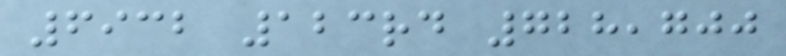6932 123rd 728,700
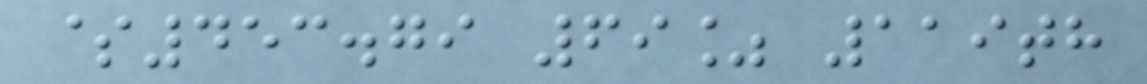$453.79 69% 119th
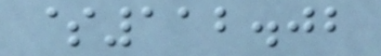$112.02
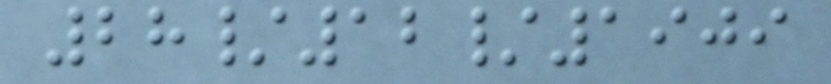28/12/1909
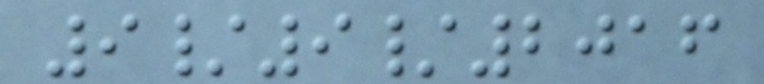9/9/2016
